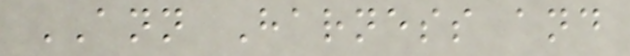ANN Harness and
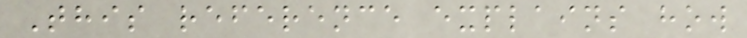This reference explains how
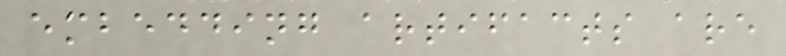embedding artifacts are
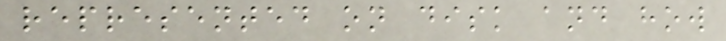represented on disk and how
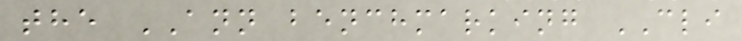the ANN benchmarking CLI
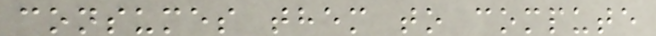consumes them to compute
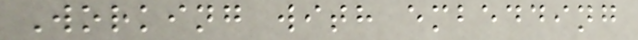Working with embedding
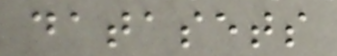datasets
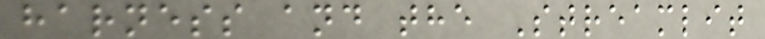harness and the Streamlit
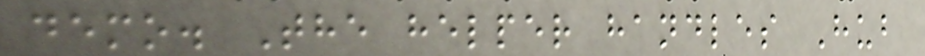demo. The helper handles Hub
